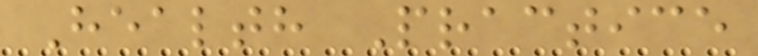Health Practice
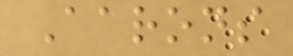Aarons
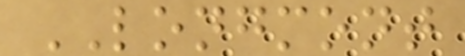LONGMONT
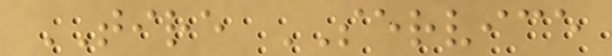TIRE SERVICE
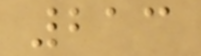213
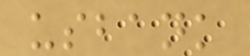usbank
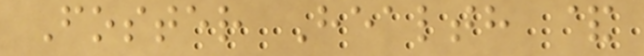Foster Health &
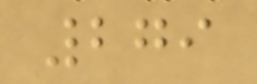279
